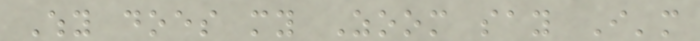Why does my Zoom say I'm
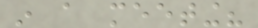in a meeting?
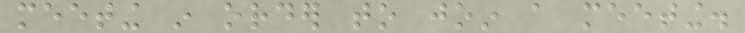meeting in order to join a meeting.
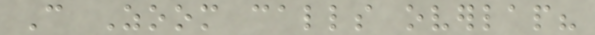Can Zoom calls overlap?
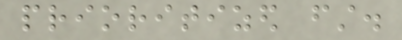prioritized first.
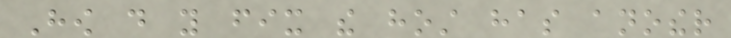How do you fix the host has another
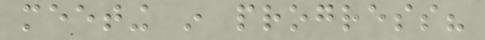meeting in progress?
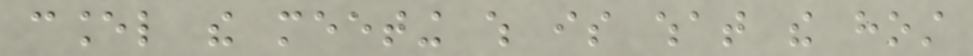cancel the meeting which is what the host
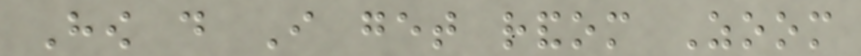How do I get random Zoom
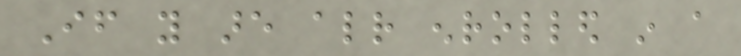If you are already enrolled in a
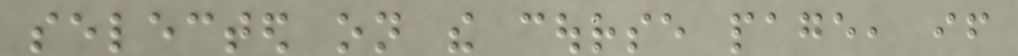selected on the course page, if
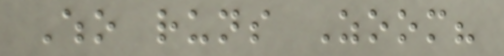Who runs Zoom?
